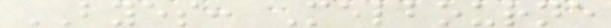BYES: Melbourne
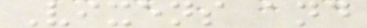Vixens and
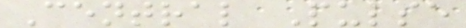Central Pulse
